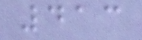413
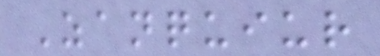Zanquiur
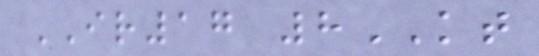IR17 8KT
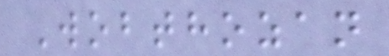Wobthozan
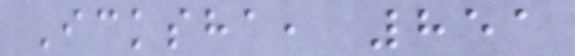Icksha, 851
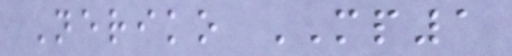Neriko MP1
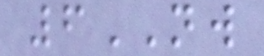6NW
